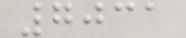7031
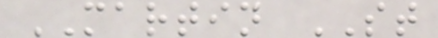MARTIN ST
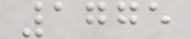1775
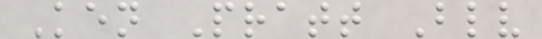Ken Pratt Blv
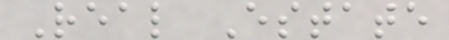Real Estate
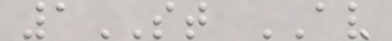1ST AV
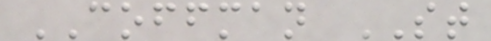COFFMAN ST
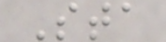Sta
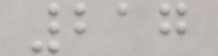217
